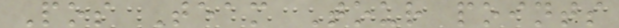Pos Team Tour points
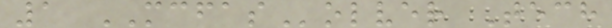1 MCFASolver Tech
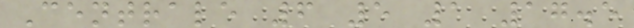Centrale 6 5 1 17.5
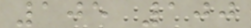105 100
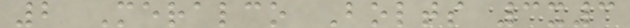2 Meralco Bolts 3x3
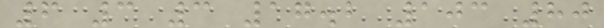6 3 3 17.2 103 80
